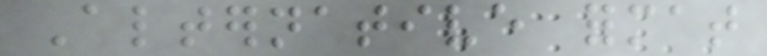Alternative format
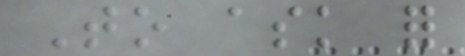To ask for
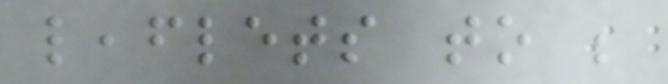leaflets to be
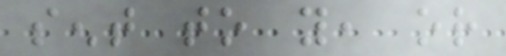sent to you, or
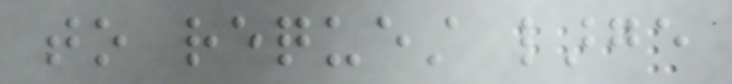to request large
